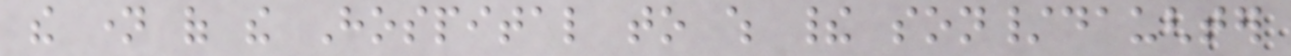the name of the Hospital to which their son/daughter
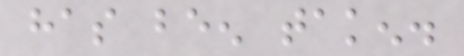has been taken.
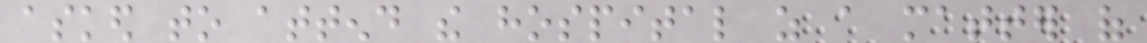asked to attend the hospital as a matter of
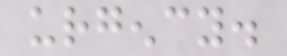urgency.
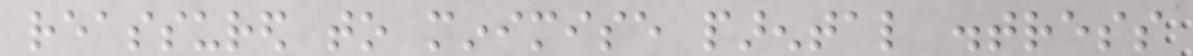reassured to minimise parental distress
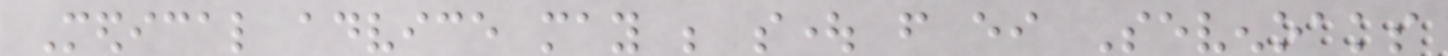Medical advice may be sought from either Sevenoaks
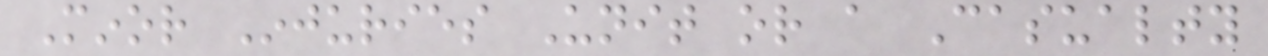Minor Injuries Unit or a Casualty
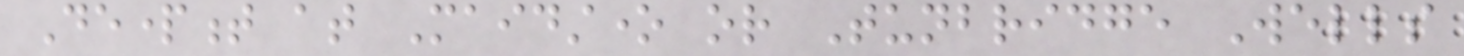Department at Maidstone or Tunbridge Wells
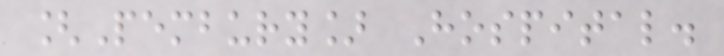[Pembury] Hospital.
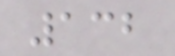132
